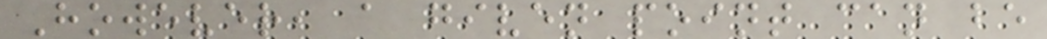However, a given point can be
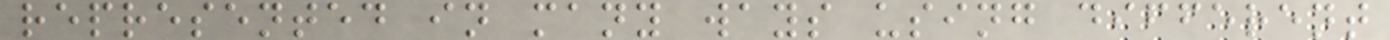represented in many ways using different
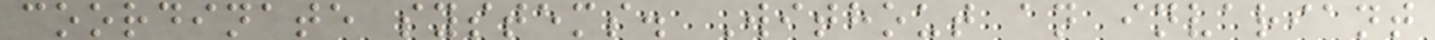coordinate systems. Without an invariant
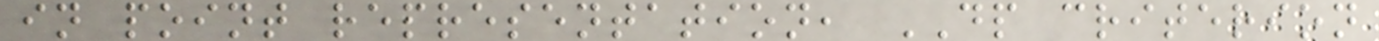in point representation, DP criterion
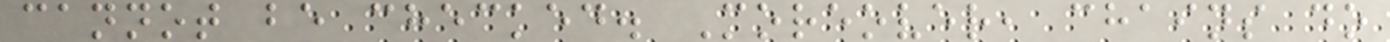cannot be checked. Moreover, chains do
